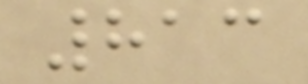813
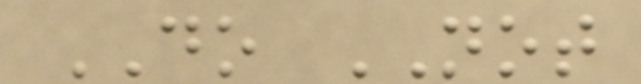DO NOT
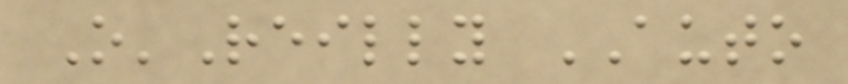O'Reilly AUTO
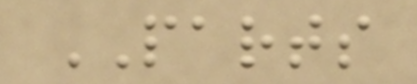PARTS
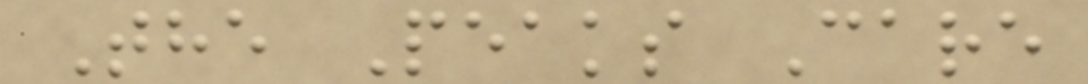The Peaks Care
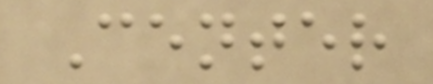Center
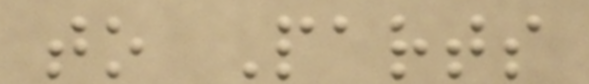to Parts
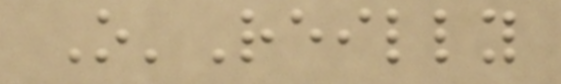O'Reilly
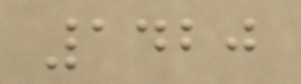1420
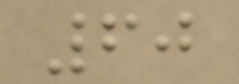60
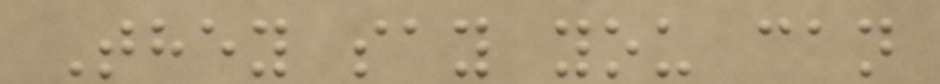They say you can
